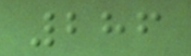286
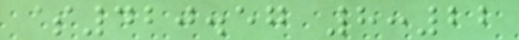$420.57 8:22
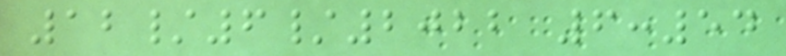12/6/2022 6:54
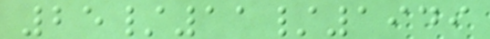25/11/1949
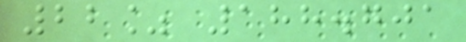22% 188.701
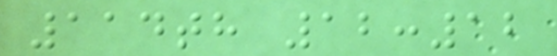114th 12:12
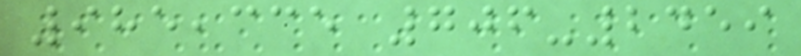985,335 706-2459
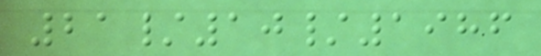21/10/1986
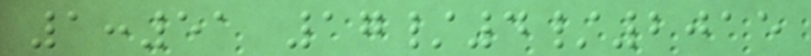1:51 17/4/2015
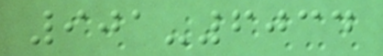901-6034
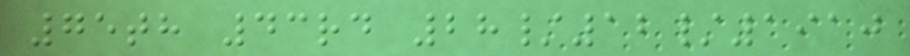75th 43rd 28/12/1910
